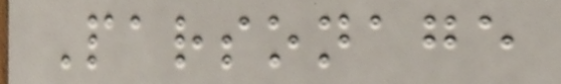Parsonage
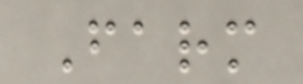Farm
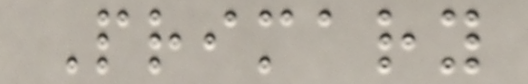Primary
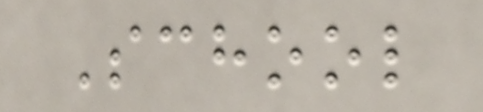School
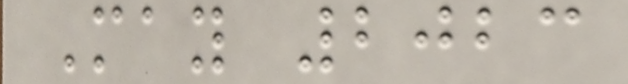May 2023
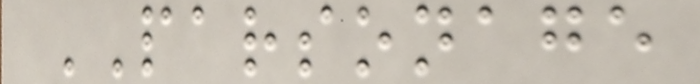PARSONAGE
